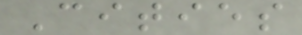Cities
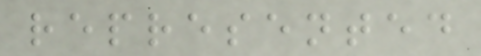represented
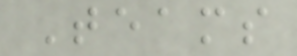Teams
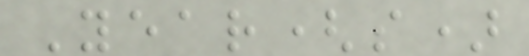Year(s)
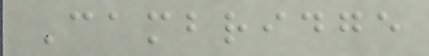Cambridge
